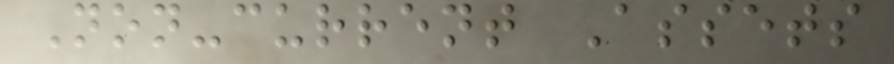Non-current Assets
